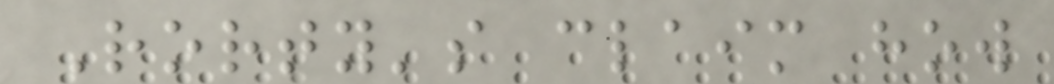Rorty's claim how
